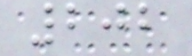202
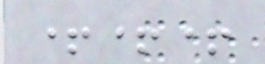+++
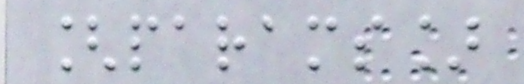[params]
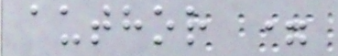author =
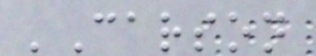'Carson
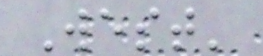West'
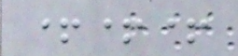+++
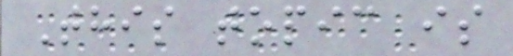This topic is
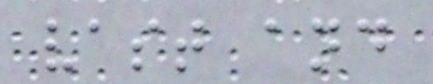vast and
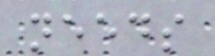needs
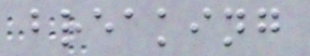breaking
